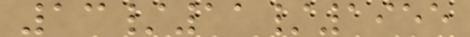13/11/1955
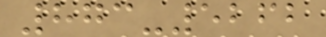873-5262
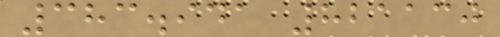383.941 821130
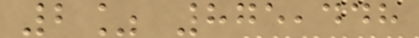2% 875,448
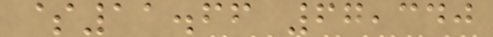$11.66 67,340
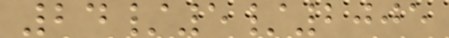24/5/2005
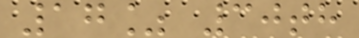17% 30th
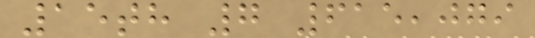15th 7 615,079
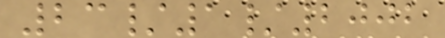23/1/2002
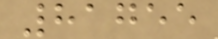81755
